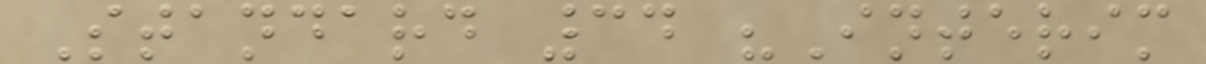Standard 34 "Interim
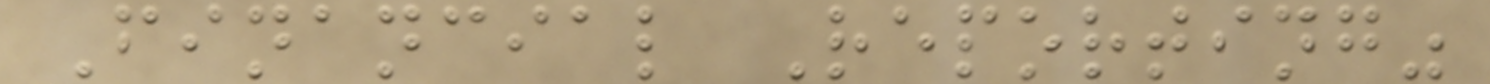Financial Reporting"
